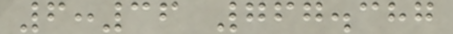6:36 767.387
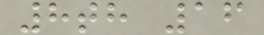8th 16
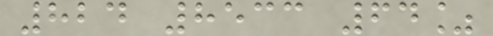824 8533 64%
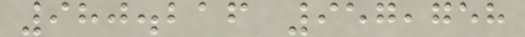980.216 957,758
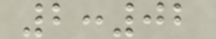2:02
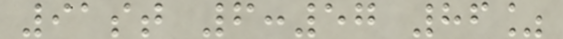91st 6:57 86%
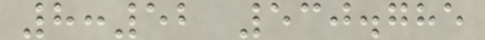8:52 530.785
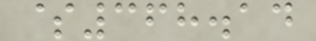$368.14
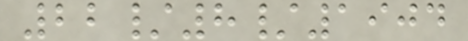22/8/1904
